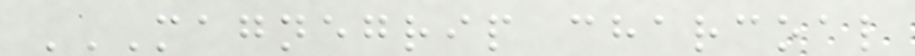MAGNEGRIP CHARCOAL
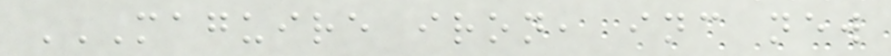MAGUIRE IRON, INC NEW
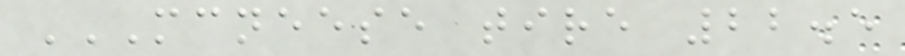MCNEESE TIRE 22.5
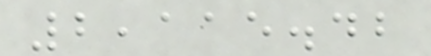2,115.42
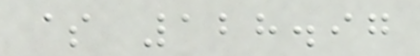$ 128.97
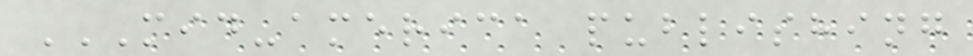MID-AMERICA PUBLISHING
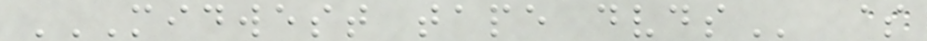MIDWEST TAPE DVDS $
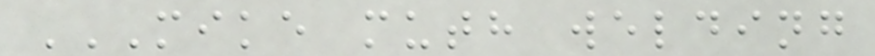MIKE MUTH WELDING
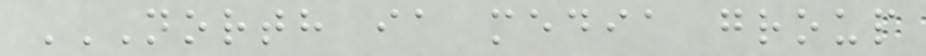NORTH IA MEDIA GROUP
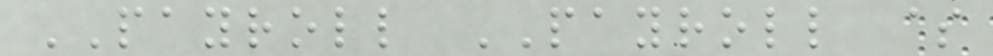PAYROLL PAYROLL $
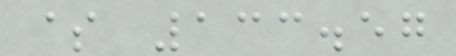$ 133.57
